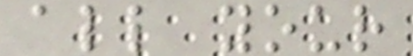all your
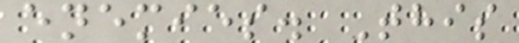enemies. This
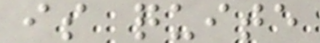is quite
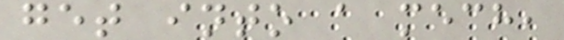get into a mech,
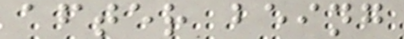after being
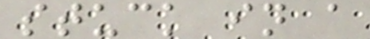stuck in a
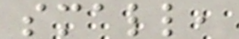small,
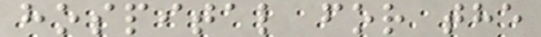hospital for the
